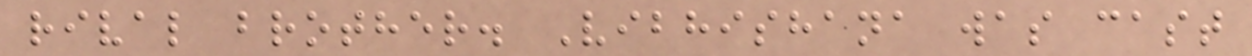rival brother. Vibhishana was cast
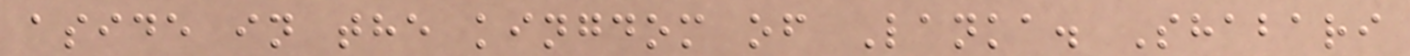aside in the kingdom of Lanka. Shabari
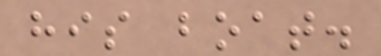his boat.
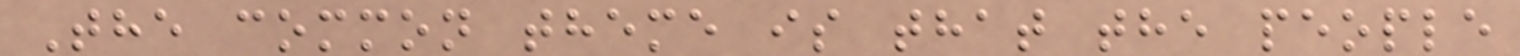The common theme is that the people
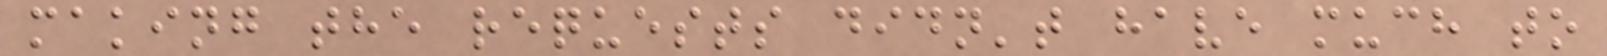making the requests didn't have much to
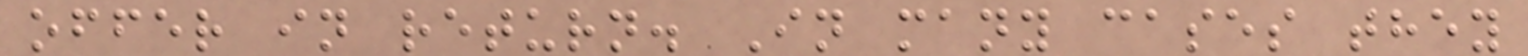offer in return. In many cases they
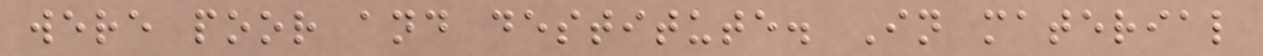were poor and destitute. In material
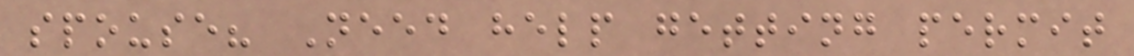spouse? Need help getting permit
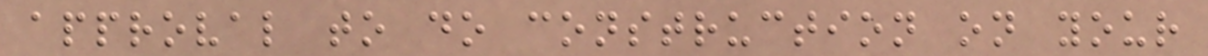approval to do construction on your
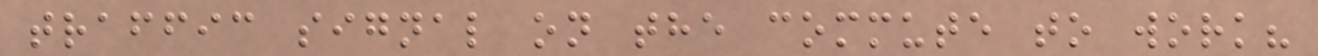traffic signal on the commute to work?
